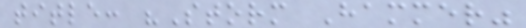title: "Storm Hammer"
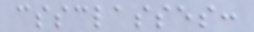cssclasses:
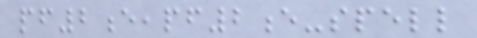pf2e,pf2e-spell
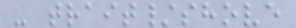- trait/shove
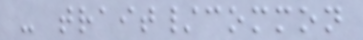- trait/common
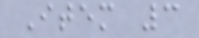Item 3
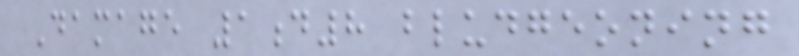Damage 1d8 bludgeoning
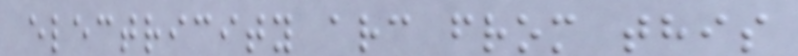electricity arc from this
